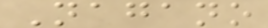Nagano
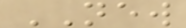NEW
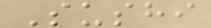Sushi
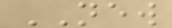NEW
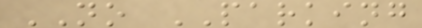NO PARKING
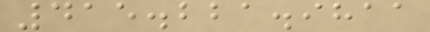415.221.9811
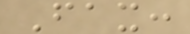Fax:
